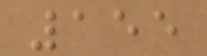155
